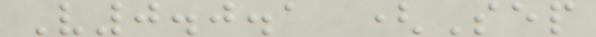V0.0.1 (Sep
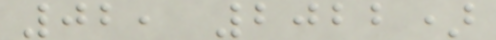02, 2022)
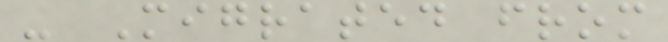- Migrated from
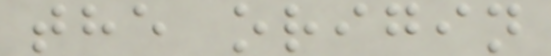the origin
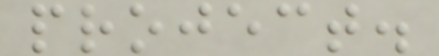project.
